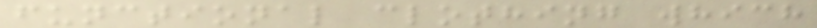functional clothing which
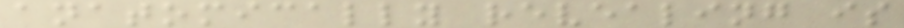anatomically revealing is
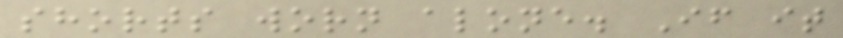shorts worn alone. If it
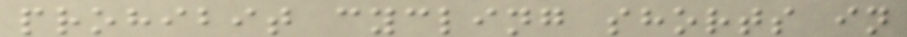prohibit cycling shorts in
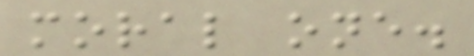moral one.
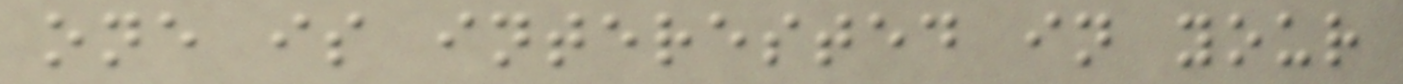one is interested in your
